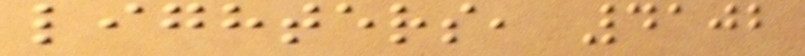lighters, 4102
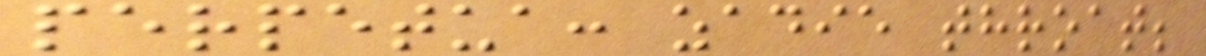perpetua: zadie throat;
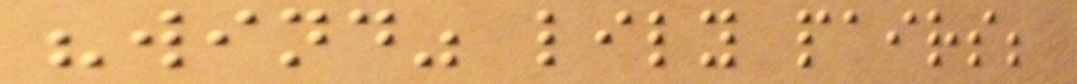"wind" lily pairs;
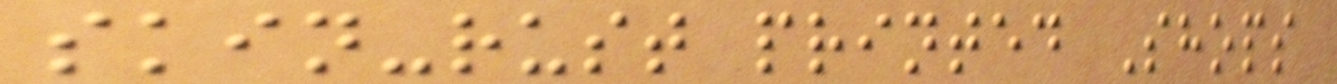skin-rust printed Shops
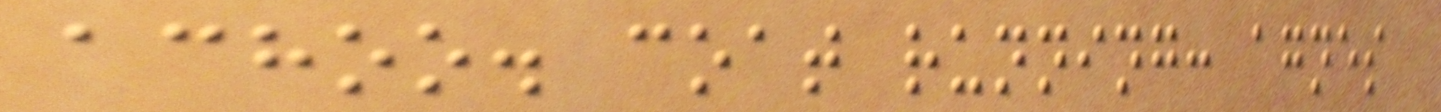achoo. coat running: agnes
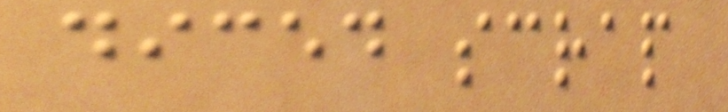diced scrap
